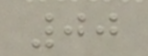00
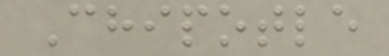Chipotle
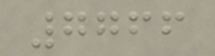7766
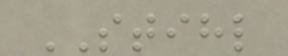STIHL
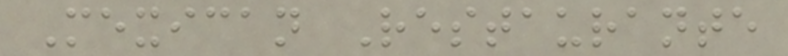Mexican Restaurante
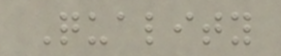Quality
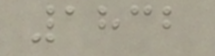1832
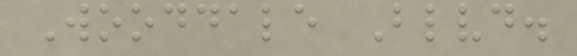Wooddale Blvd.
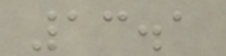13.1
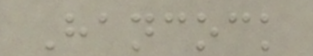Hancock
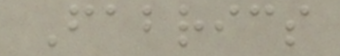Fabrics
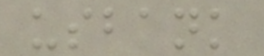usbank
